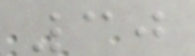30
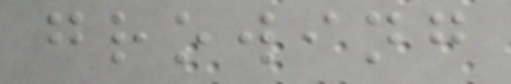growing
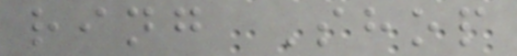ring Shop
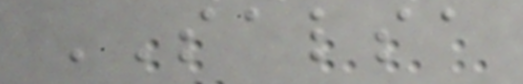SALSA
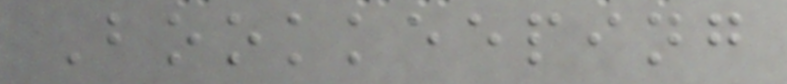Bookkeeping
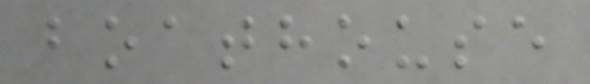boathouse
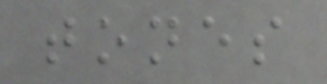tones
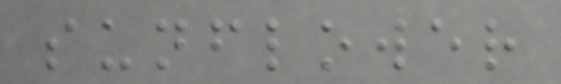sunflower
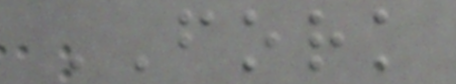FORK
